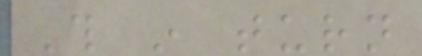This in turn
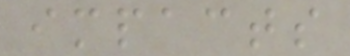impacts
